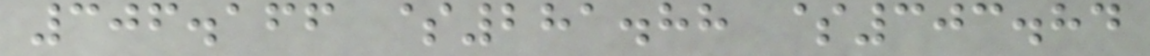306.166 $281.88 $303.84
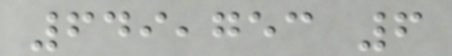649,753 6
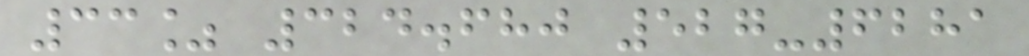33% 324.680 527-6281
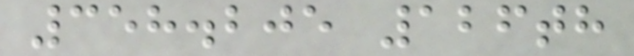358.205 126th
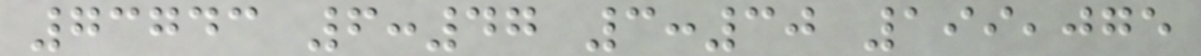73743 6:47 3:30 199,075
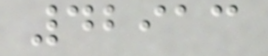42913
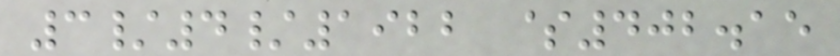3/4/1922 $402.15
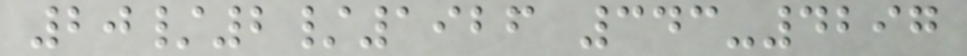20/2/1926 343-4297
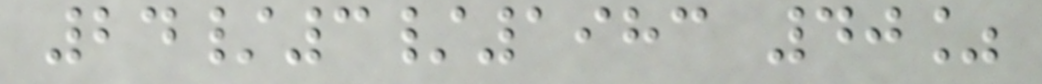24/3/1983 40%
